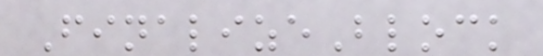FinalizeBlock
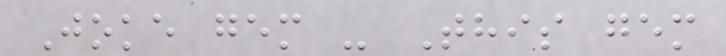Joke gem - This gem
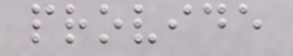provide
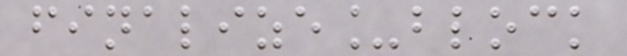finalize_block
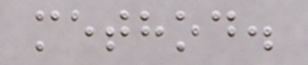method.
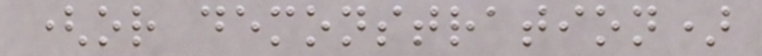(or demonstration)
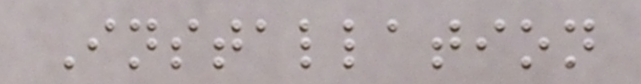Installation
